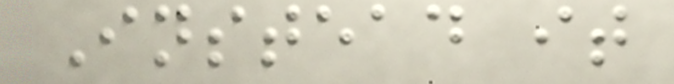Instead it
